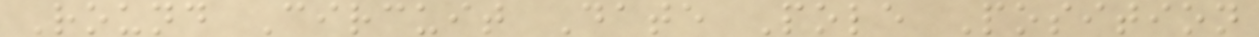Round Circuit Date Pole Position
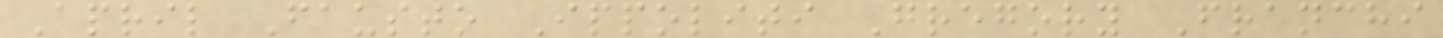April Fausto Ippoliti Gregory Franchi
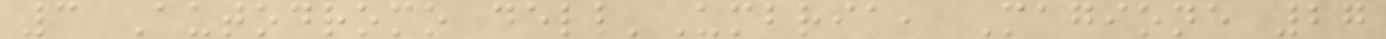3 Autodromo dell'Umbria, Magione 27
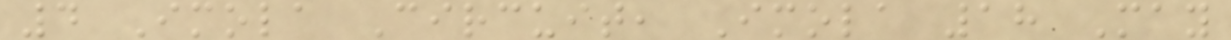4 Imola Circuit, Imola 18 May
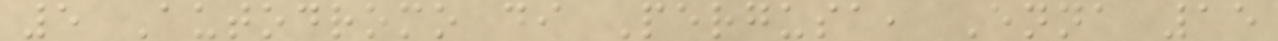5 Autodromo di Pergusa, Enna 15
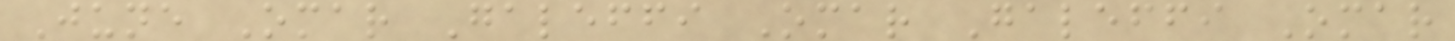June Omar Galeffi Omar Galeffi Omar
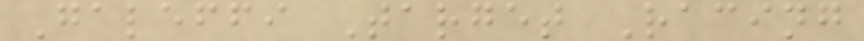Galeffi Target Racing
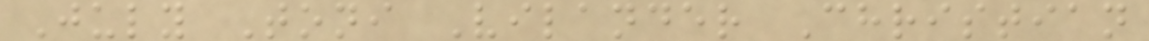July Toni Vilander Christian
